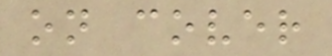on cover
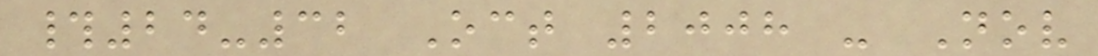#24-32 Oct 2008 - Nov
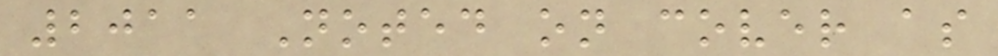2011 Noted on cover as
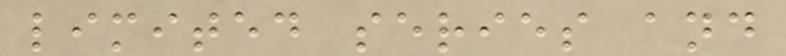limited series and
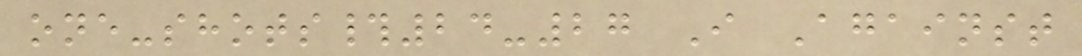one-shots#24-27 I Against
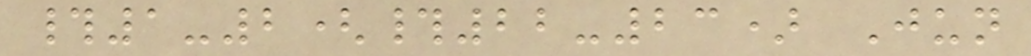#1-2(#22-23) Jun
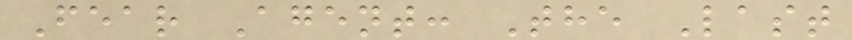Fear Agent: The Last
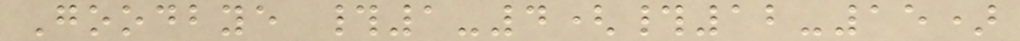Goodbye #1-4(#12-15)
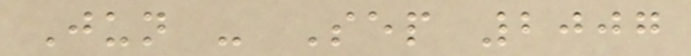Jun - Sep 2007
